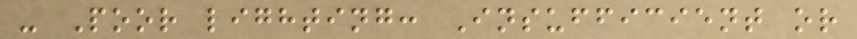- Poor lighting: Insufficient or
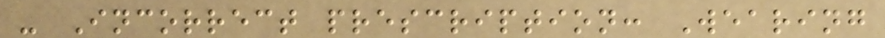- Incorrect prescription: Wearing
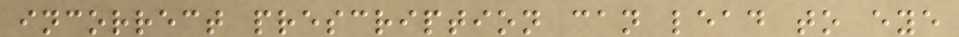incorrect prescription can lead to eye
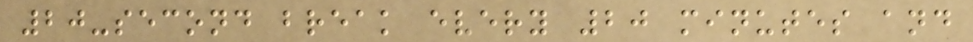20-second break every 20 minutes and
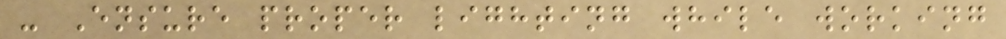- Ensure proper lighting while working
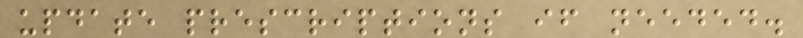update prescriptions if needed.
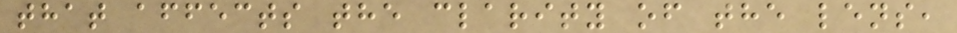that affects the clarity of the lens,
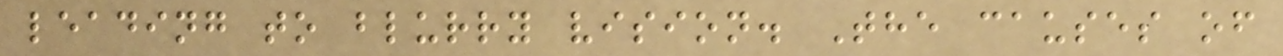leading to blurry vision. The causes of
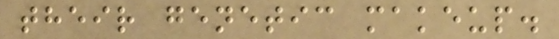their genetic makeup.
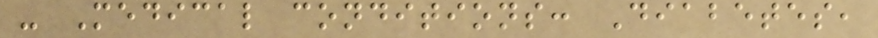- Medical conditions: Diabetes,
